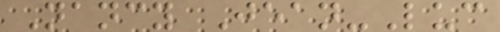Nancy Jean-Luc
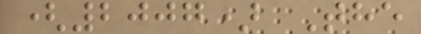(2007) The
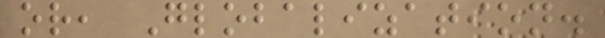or, Globalization.
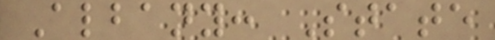Albany: State
